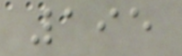195
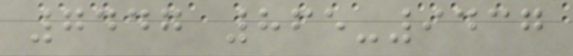7447 865-9437
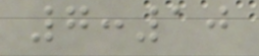7:10
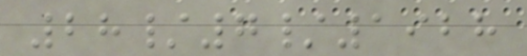28/7/1928
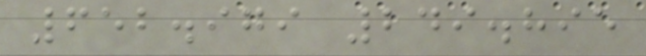652.979 249.895
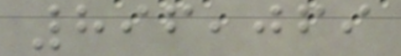896,069
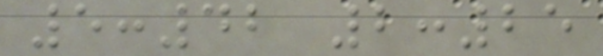5:42 2:25
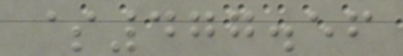$477.56
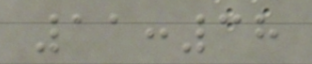11:38
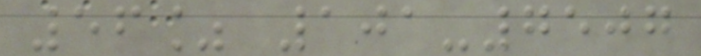56% 101-7507
